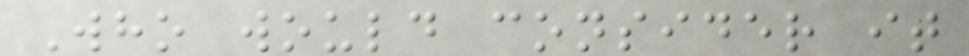Who would consider it
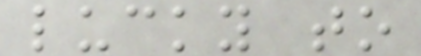lucky to
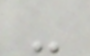-
